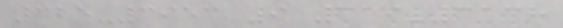325-3953 9 319-3138
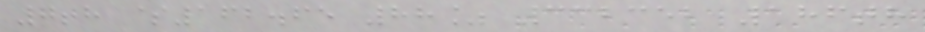7th $162.65 88% 332352 186th
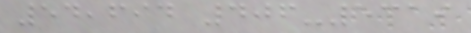54,694 406-5319
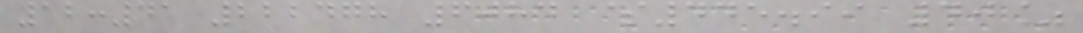12:41 222478 6084 $445.99 40%
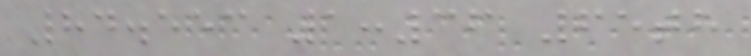84.553 1:36 65th
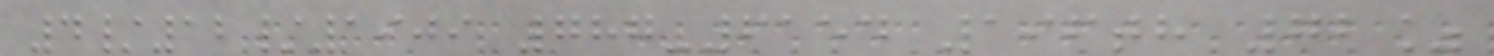4/12/1909 787-6154 196th 72%
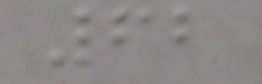62
